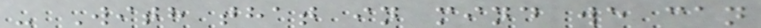- With that in mind we can
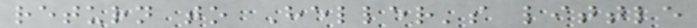return to Heller's little
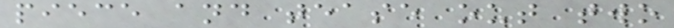piece and tease out two
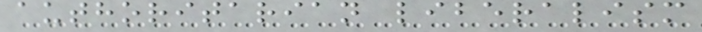authoritarian liberalism
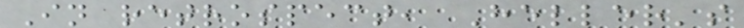In retrospect, Heller's
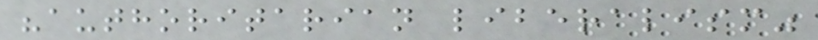"authoritarian liberalism"
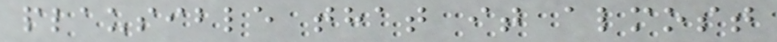plausible that it almost
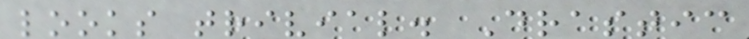looks trivial. Drastic
